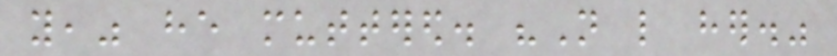you," he muttered. "Not like her."
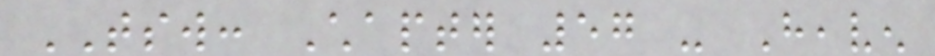TSW: Chapter 57 - Heaven
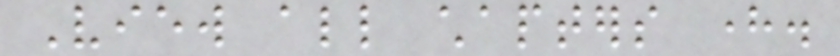View all chapters here.
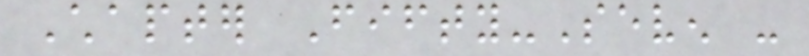Chapter Fifty-Seven -
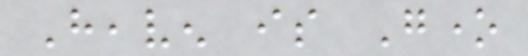Heaven is Gone
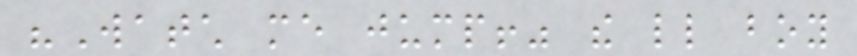"Watch me jump!" the little boy
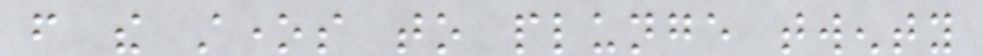from the stones to plunge twenty
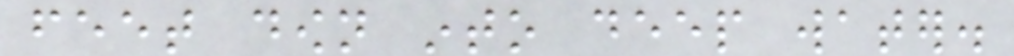feet down into deep water.
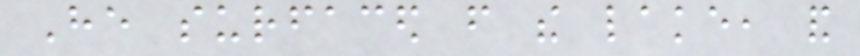He surfaced from the lake, and
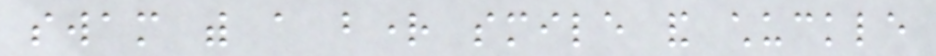swam with a bright smile and chuckle
